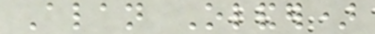Alan Olander)
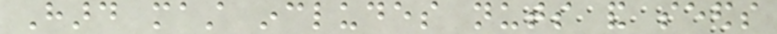Hard mast includes nuts and seeds
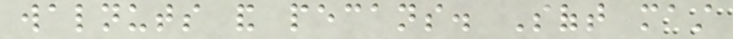walnuts and pecans. Soft mast
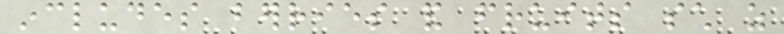includes berries and fruits such as
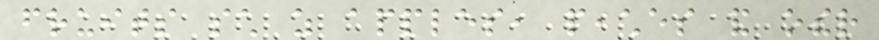fruits such as apples, peaches and other
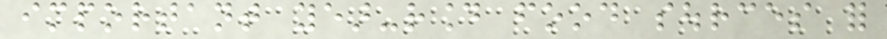important year-round food sources for
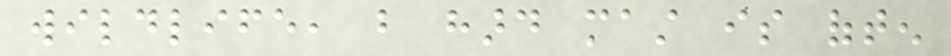wildlife, but hard mast is often
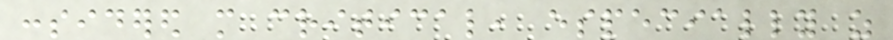considered more critical, especially as
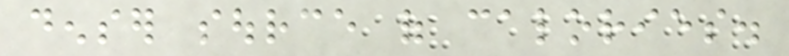denser source of calories.
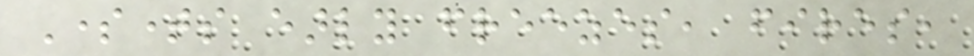Sometimes early freezes, fires,
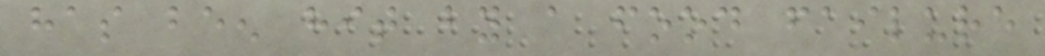has been hit by a food failure
